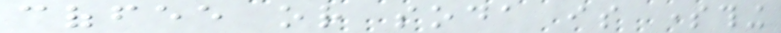coffee or soda is something
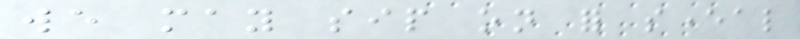we may sip on for several
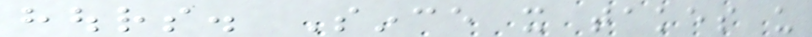hours. Since it takes us
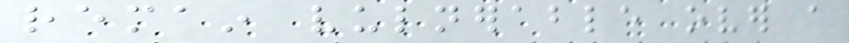remain vulnerable over a
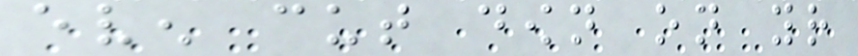even cut down on your
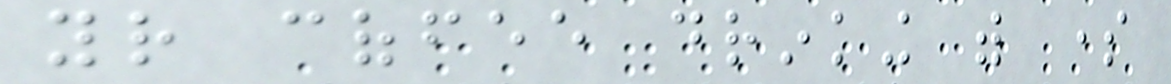your coffee drinking with some
